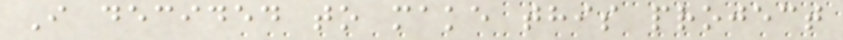I decided to make this project
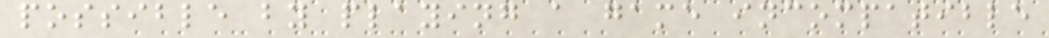possible by playing a game incompatible
